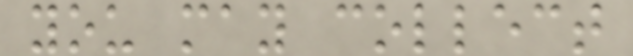you may collect
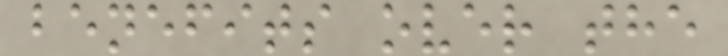benefits over the
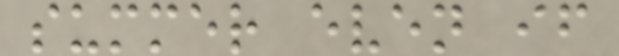summer even if
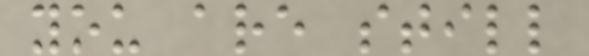you are still
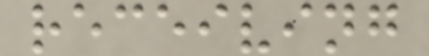receiving
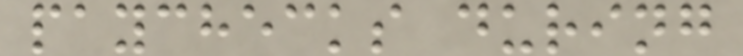paychecks during
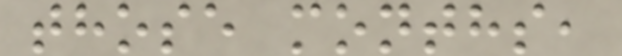those months,
